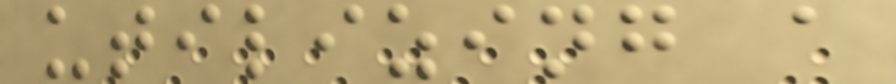utilizing a
